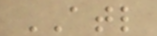ATL
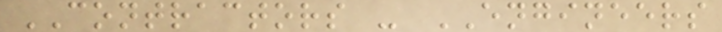CONTRACTORS - ENGINEERS
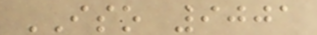ISO 9001
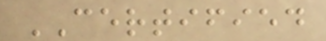CERTIFIED
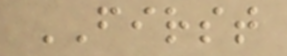FIRST
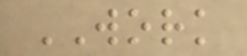WORK
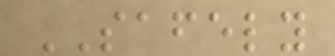SAFELY
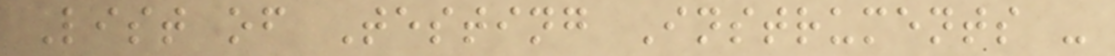List of Testing Instruments -
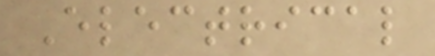Electrical
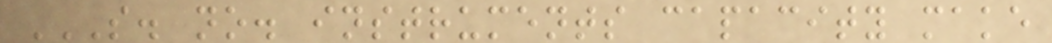S. NO. INSTRUMENTS CAPACITY MAKE
